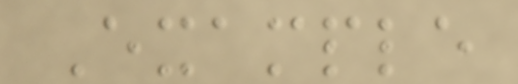Example
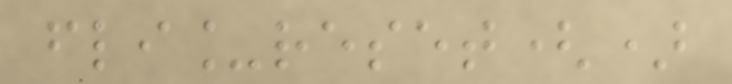fli_reset()
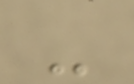-
